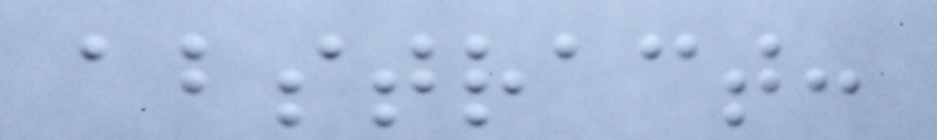abstract:
